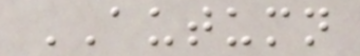AUTUMN
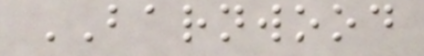BARNWOOD
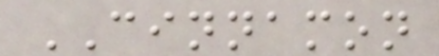CINNAMON
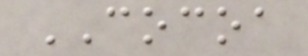COCOA
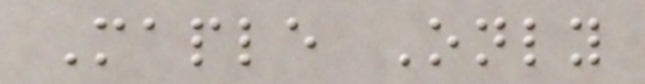Maple Only
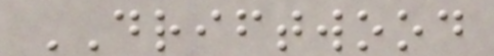DRIFTWOOD
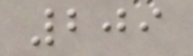209
